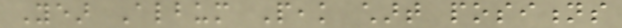Year Album Peak chart positions
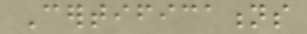Certifications
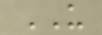US
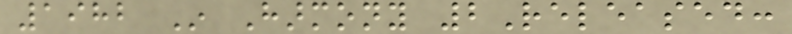1982 In Harmony 2Released:
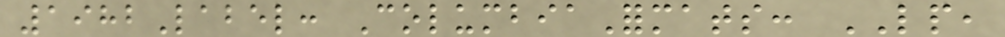1982Label: ColumbiaFormats: LP,
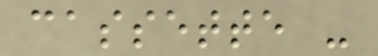cassette -
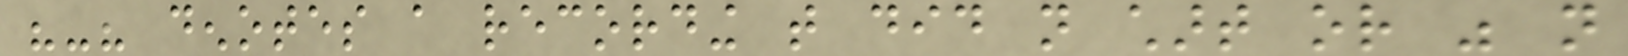"-" denotes a recording that did not chart or was not
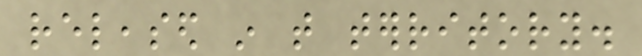released in that territory.
